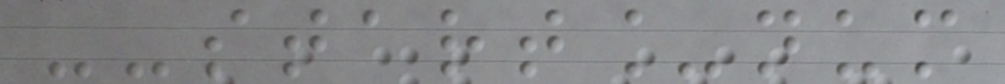--start_num
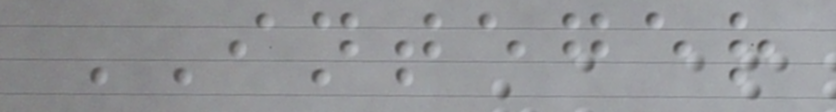INTEGER
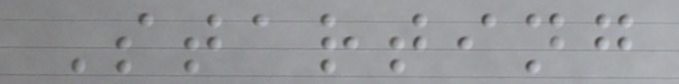Starting
